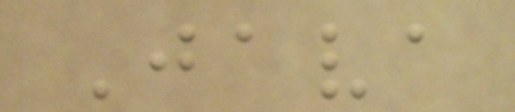Java
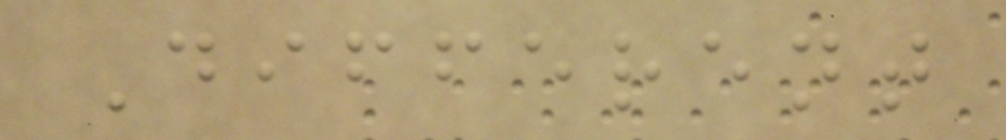Different
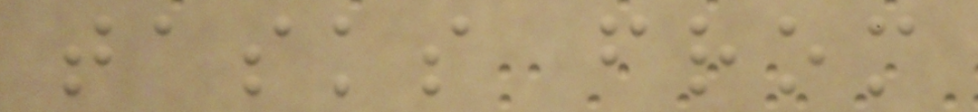tasks from
